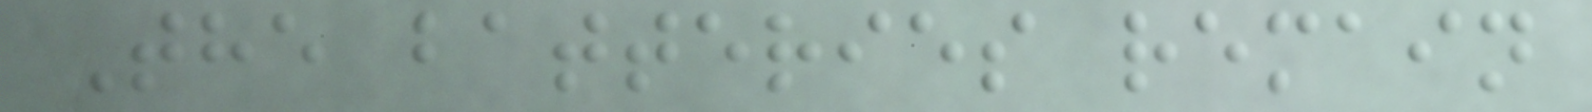The batteries remain
